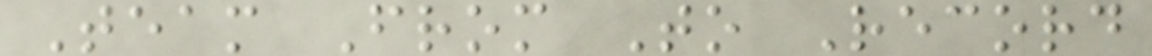Team From To Record
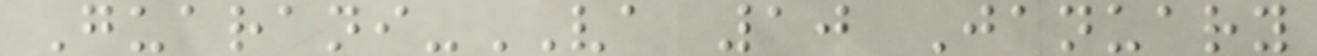Guarani-VA 10 January
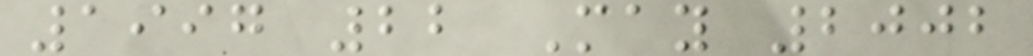1997 22 May 2002
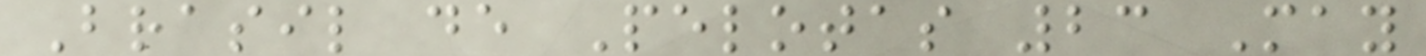Brasil de Pelotas 23 May
